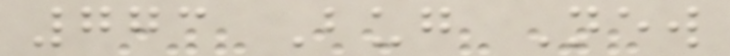773 Bug New
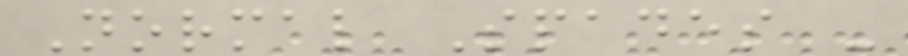Normal Spades -
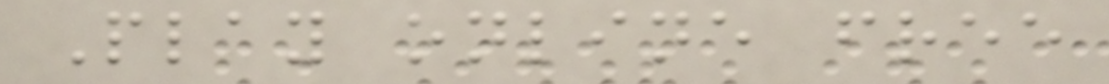Play online free
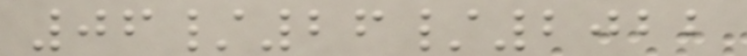06/26/2022
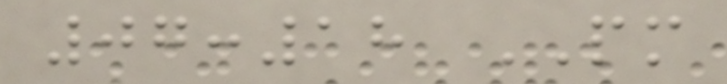07:18 PM
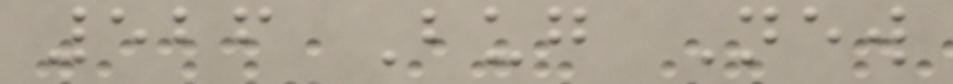526 Bug New
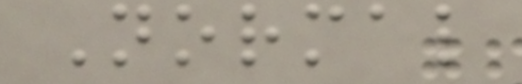Normal
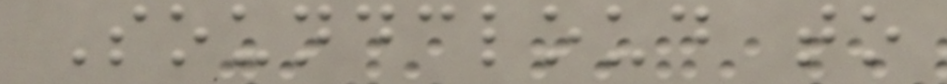Soundcloud to
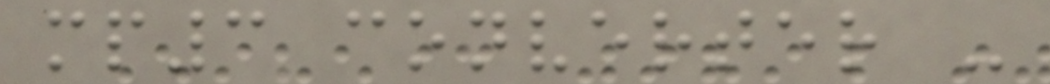mp3 converter -
